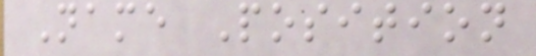Name Position
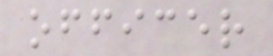officer
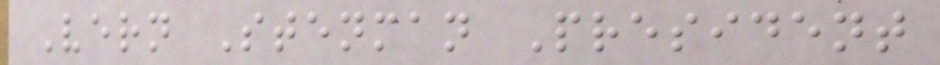Vern Stenman President
